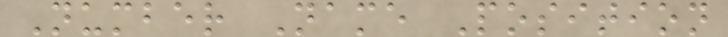Number Name Position
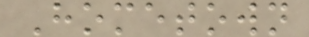Hometown
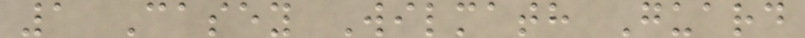1 Casey Wilmath Guard
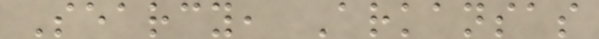Searcy, Arkansas
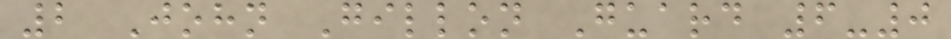2 John Gillon Guard 6-0
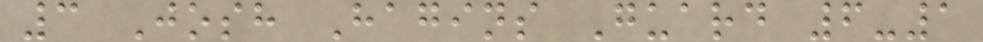3 Josh Hagins Guard 6-1
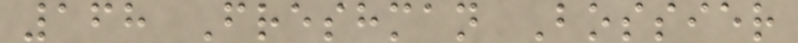168 Freshman Bossier
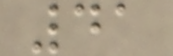41
